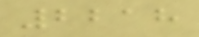2218
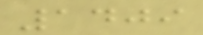1409
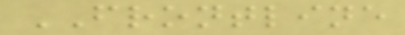FRONTLINE
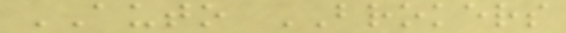AUTO BROKERS
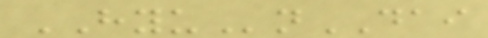HYUnDAI
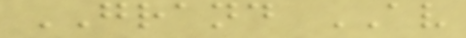GRAND AV
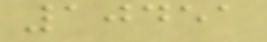10451
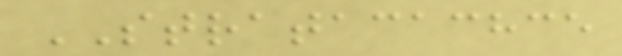STRATACACHCE
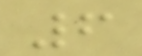6
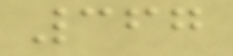367
